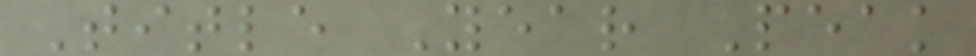Title Year Peak
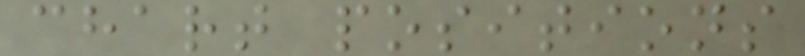chart positions
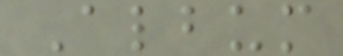Album
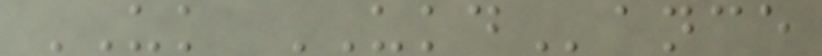UK UKDance
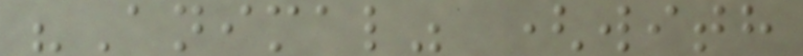"Animal" (with
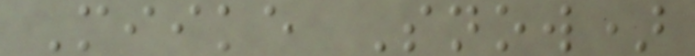Miike Snow)
